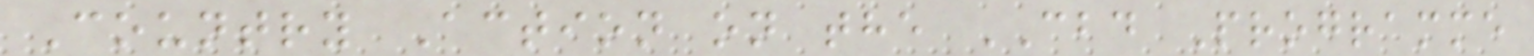Country Action on the CBD Programme
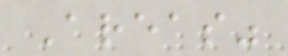Areas"
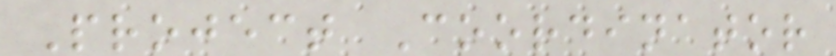Project Coordinator
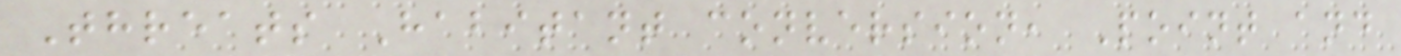Threats Habitant conversion, Point and
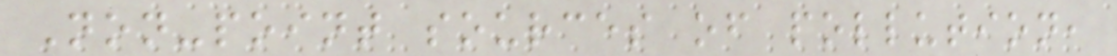Non-point sources of pollution,
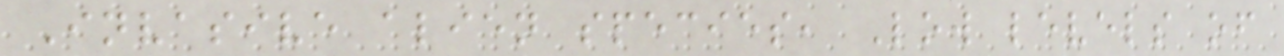Invasive alien species, Low levels of
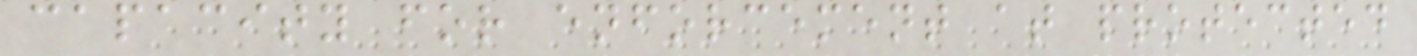capacity for enforcement at protected
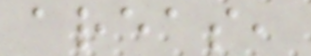areas,
